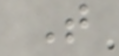T
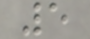5
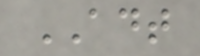ADT
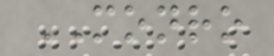MONRO
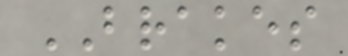BRAKES
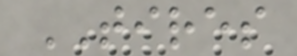TIRES
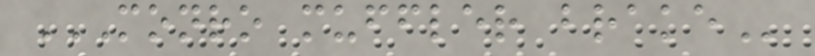MONRO MUFFLER BRAKE
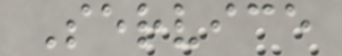Service
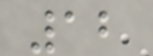12
